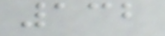132
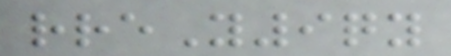rreY9qy
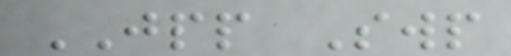JPP Swp
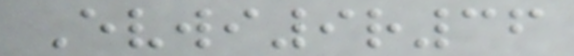Evwi9r36
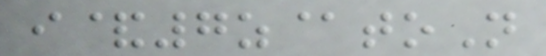i&7z@toN
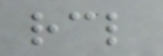rcl
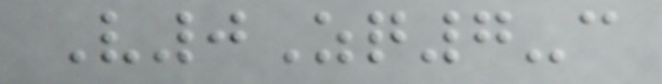V0Zq7-c
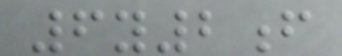6y2f
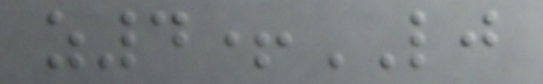z4+LJ
